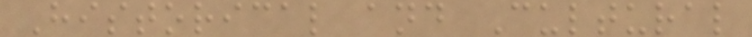Historical and Cultural
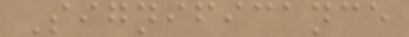Significance
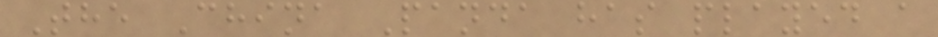The China Panda has played a
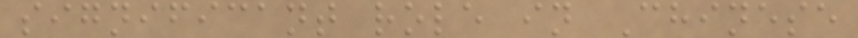significant role in Chinese
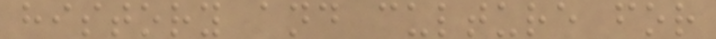history and culture for
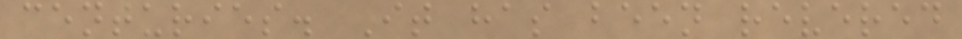centuries. It has been revered
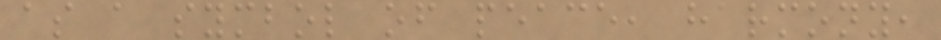as a symbol of peace, harmony,
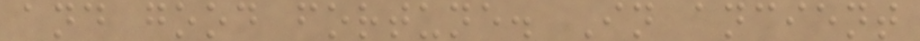and good fortune. In ancient
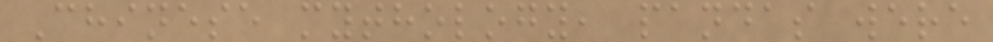Chinese mythology, pandas were
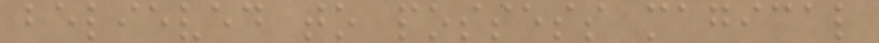believed to possess magical
